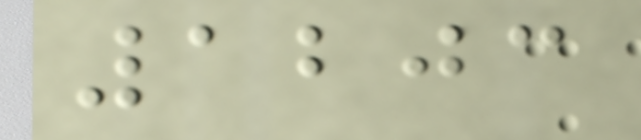1203
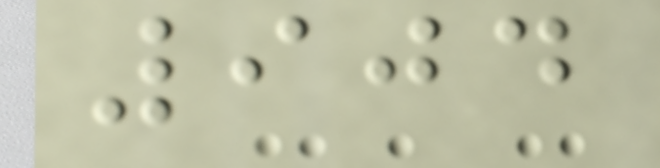904
